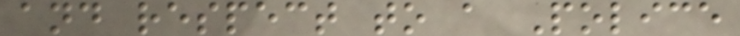and respect to a Police
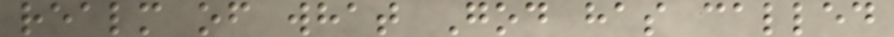realm of what God has called
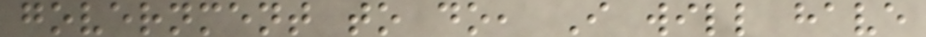government to do, I will have
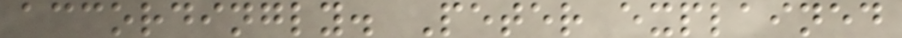accordingly. Peter explained
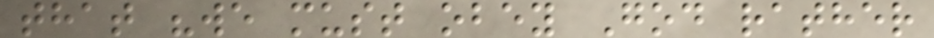that "we must obey God rather
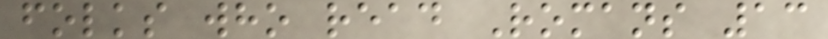folks who read Romans 13
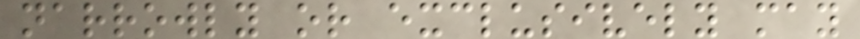narrowly or exclusively may
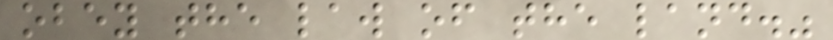obey the law of the land."
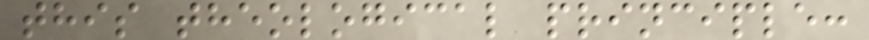this theological principle:
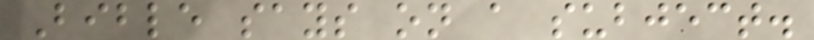Bible says on a subject.
